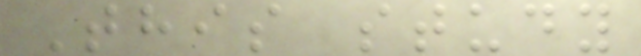This study
